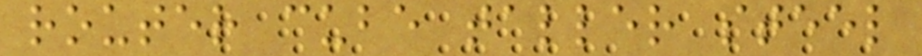router cube taller steel
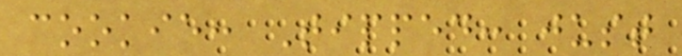cookie: Tipped: just
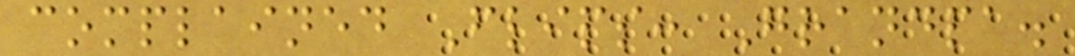complained Flips: Grandpa.
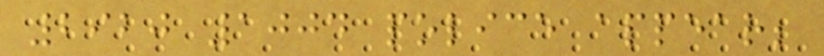2920 1004 police appear;
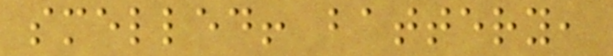smelled! battery,
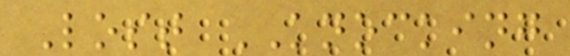Lost KNOCKING
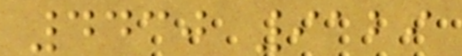4430 9129
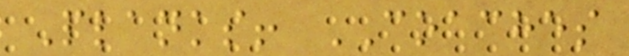Planks! COACHES
